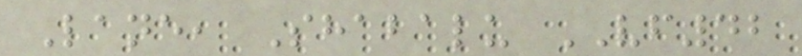Lane, Shabalu VF42
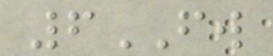6FW
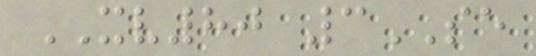XV80 3SE
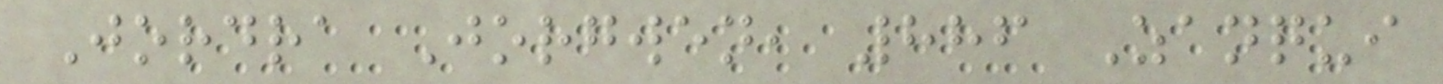Jordra Jorgwen, 886 Zanqui
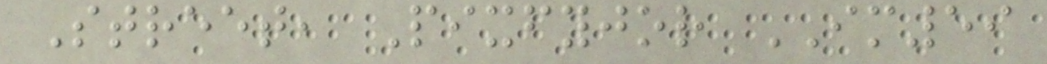Street, Pixfyjor IM59
